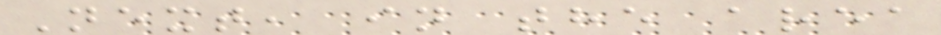Next, in the area
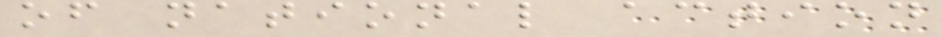of national action
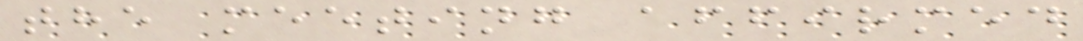the meeting affirmed
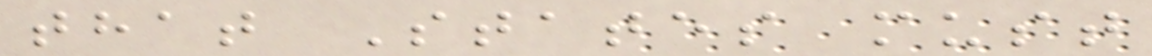that States must
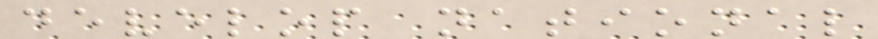develop national
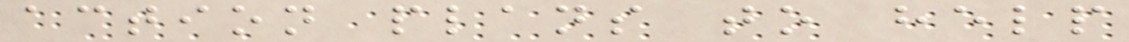action plans to help
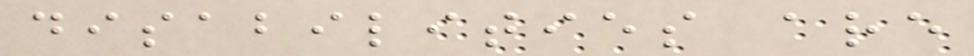disabilities are
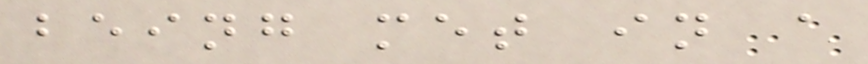being met in a
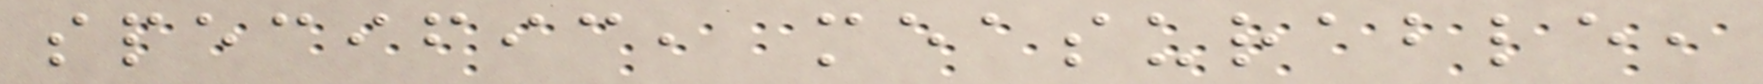specific, measurable,
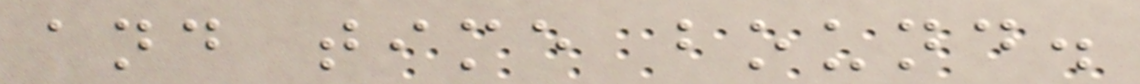and time bound.
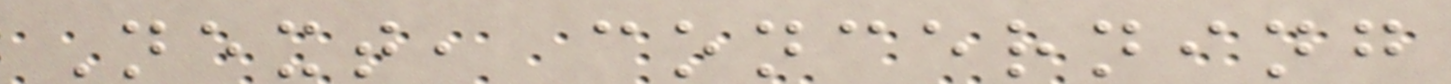Next, concerning
